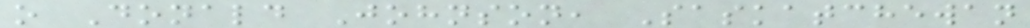o Donald Johnson, Saskatchewan
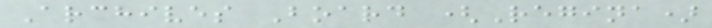Archives Board (Regina)
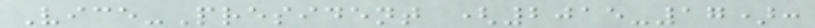Vice-President (2015-17):
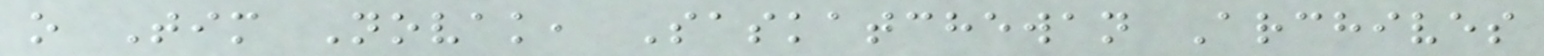o Tim Novak, Saskatchewan Archives
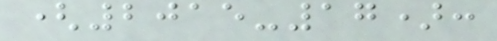(2015-17):
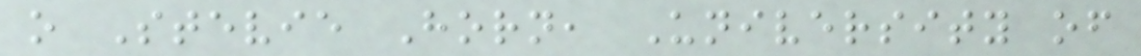o Stevie Horn, University of
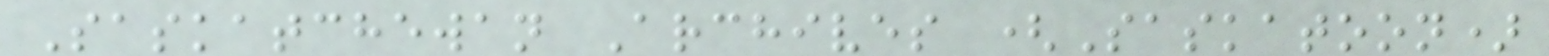Saskatchewan Archives (Saskatoon)
